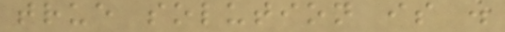true solution is .
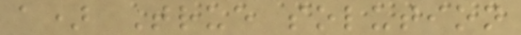a) True solution
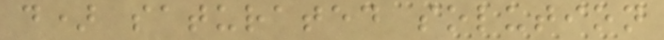d) saturated solution
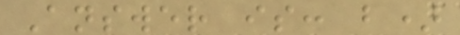Answer is: b)
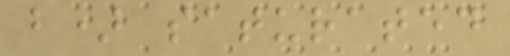b) saturated
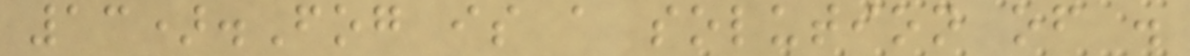13).Fog is a solution of .
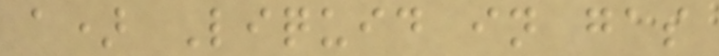a) Liquid in gas
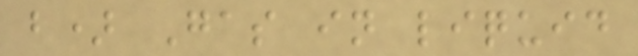b) Gas in liquid
